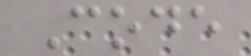Code
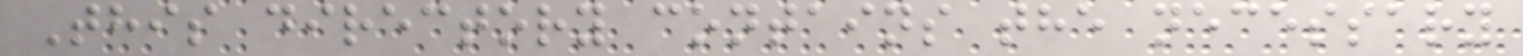This directory contains the necessary
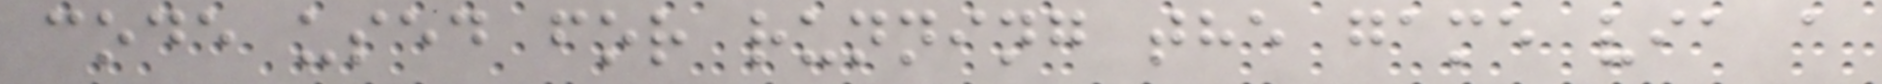code used for running the game via a
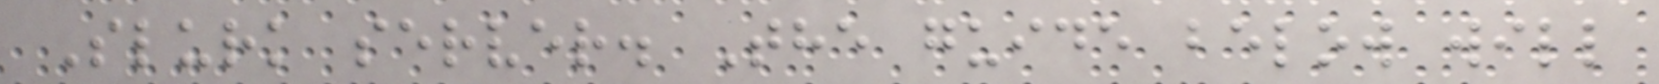Slurk server. The guide below will
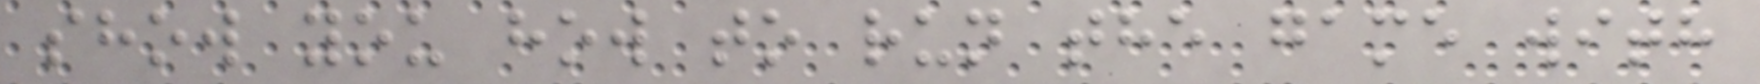show you how to run the game with
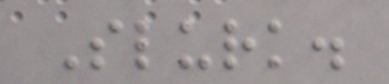Slurk.
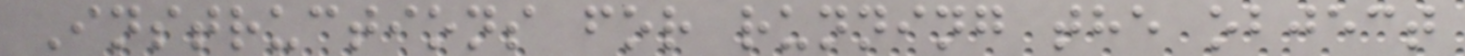Instructions for running the object
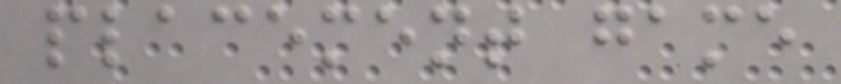placement game
